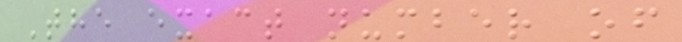The exact number of
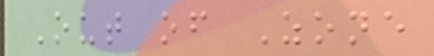Out of Zone
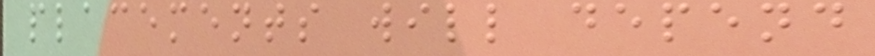placements will depend
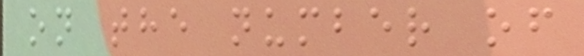on the number of
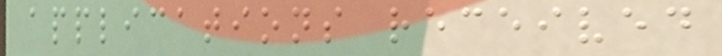applications received
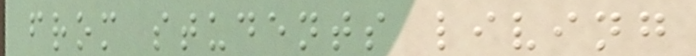from students living
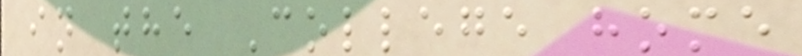in the College home
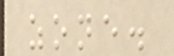zone.
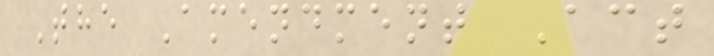The Amendment Act
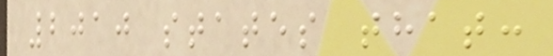2010 states that:
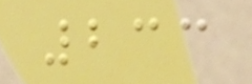233
